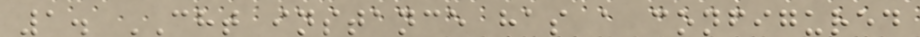1. CHT instance has a configured
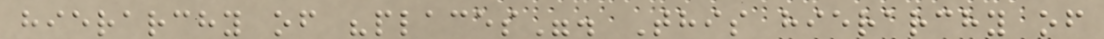hierarchy of "places". This hierarchy of
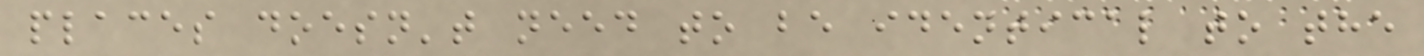places doesn't need to be identical to the
